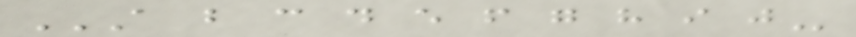A B C D E F G H I J
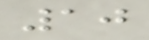10
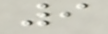9
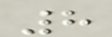8
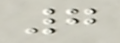7
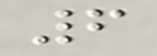6
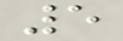5
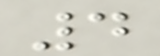4
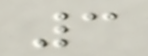3
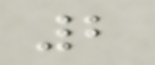2
